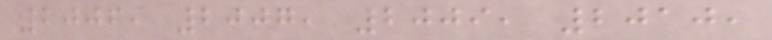2006, 2007, 2009, 2010,
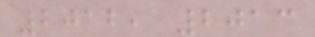2012, 2013
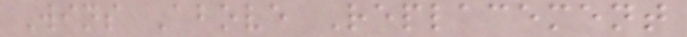Wins Above Replacement
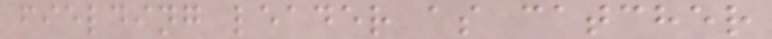fielding leader as catcher
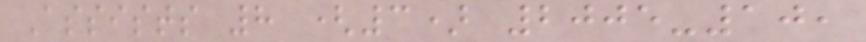Assists 8 (3) 2005-10,
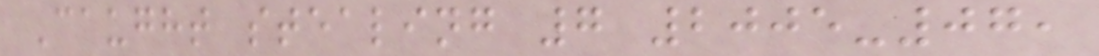Caught stealing 7 2005-07,
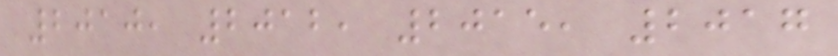2010, 2012, 2015, 2017
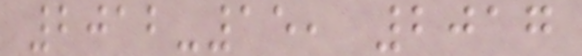2012-15, 2017
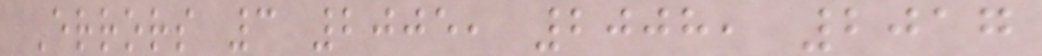Errors 3 2005, 2008, 2017
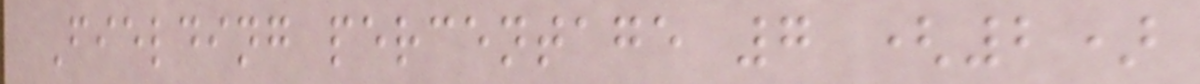Fielding percentage 7 (2)
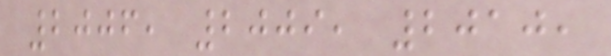2006, 2009, 2010,
